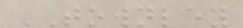TOWNLEY
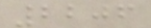2206
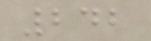242
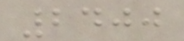2400
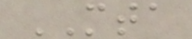MTA
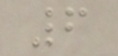6
